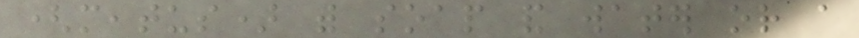(meatus) with soap and water or a
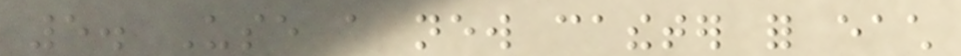5. Use a new catheter for each
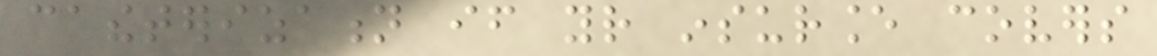catheterization if your insurance covers
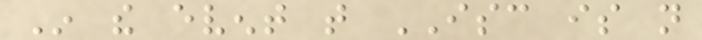In the event that ISC is not
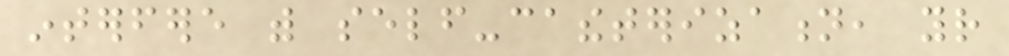interfere with self-catheterization, your
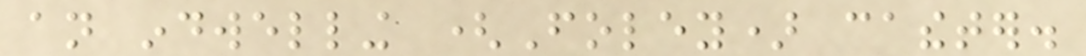an indwelling (Foley) catheter.
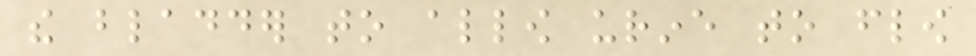the bladder to allow urine to flow
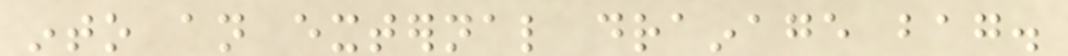into an external drainage bag.
